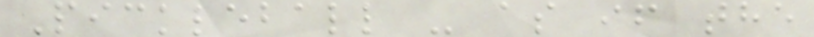Pickleball - as if the
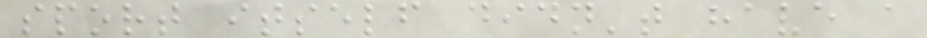sport itself didn't have a
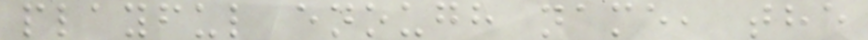playful enough name, the
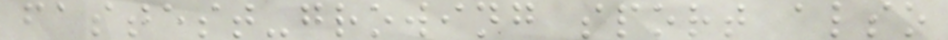fastest-growing sport also
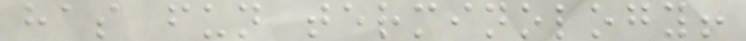has fun terminology!
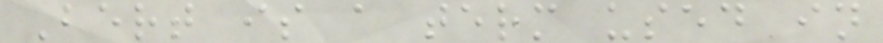Bert is a term used in
